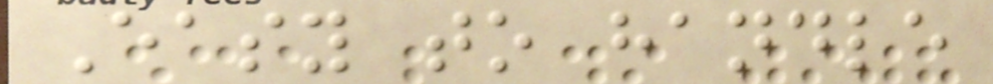Easy to handle
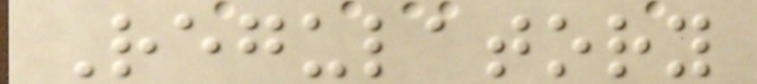Regulatory
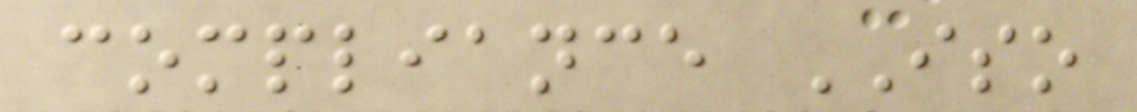compliance ISO
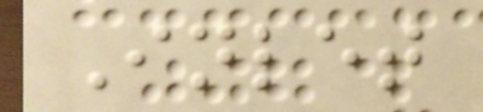Inlet
